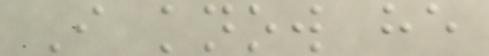I know he
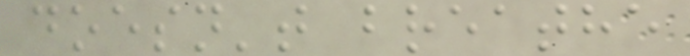doesn't breathe
